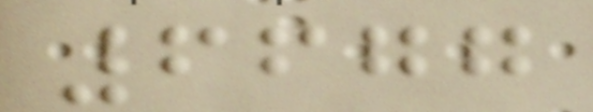6677
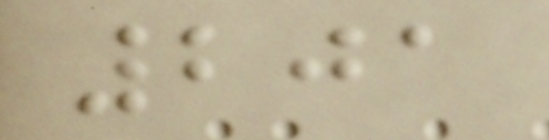201
